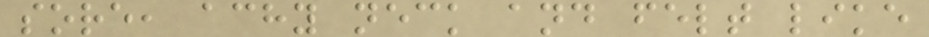sore, achy neck and felt like
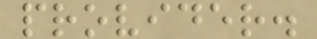provider.
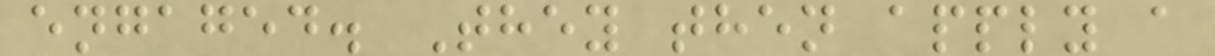engaged. They then apply a
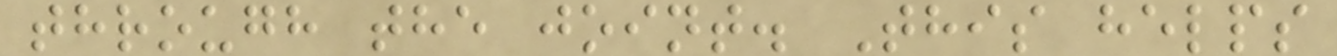through the joint. This helps
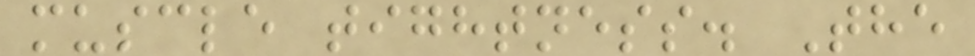muscle tightness. The
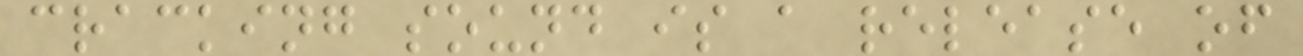cracking sound is a release of
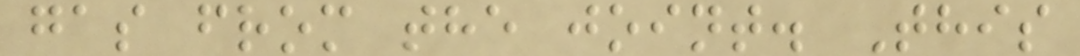gas from the joint. This
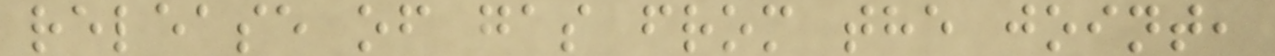release of gas from the joint,
